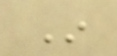In
